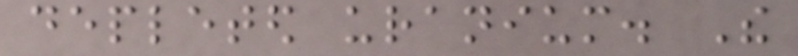depleted uranium. The
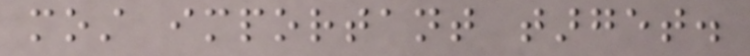most important target.
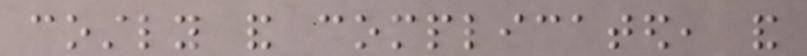costly and complicated, and
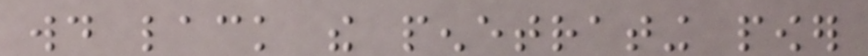would lack the penetrating power
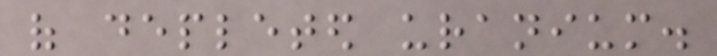of depleted uranium.
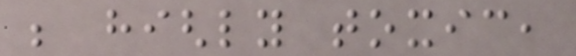be highly toxic,
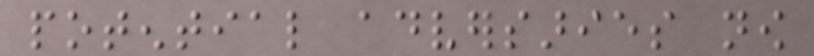potential adversaries now
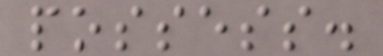possess.
